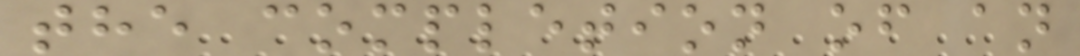the completion of an
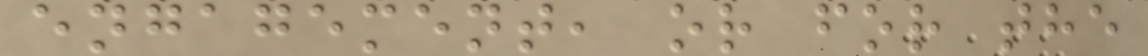engagement, or for the
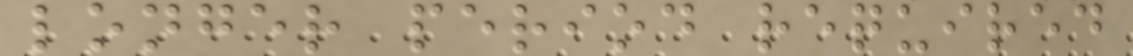longer period required
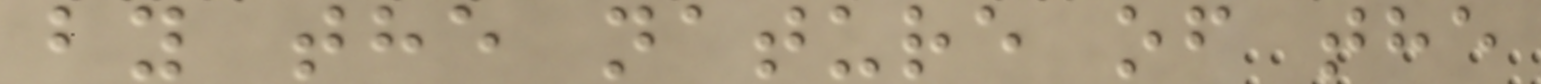by the nature of the
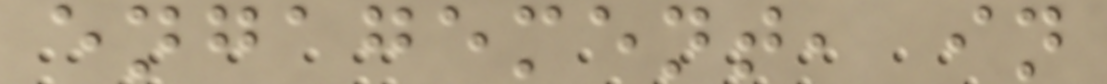engagement, in
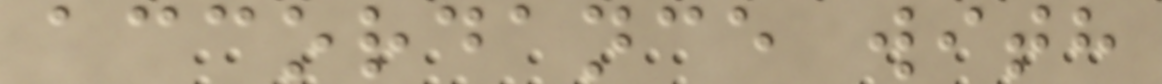accordance with
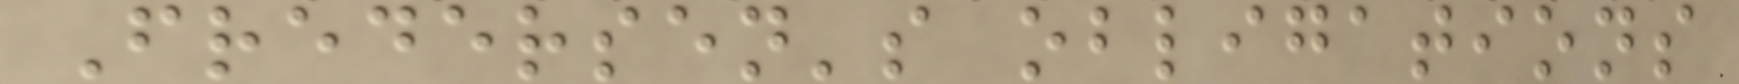Fredersen's obligations
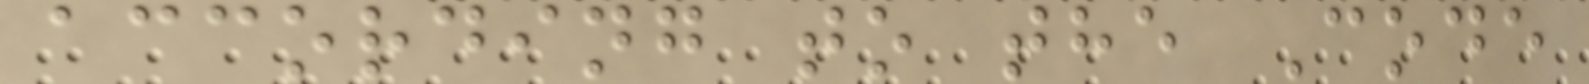according to the Code
